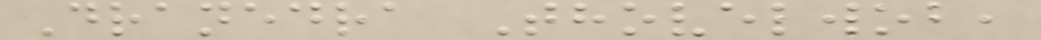Dranedra Thovelwob,
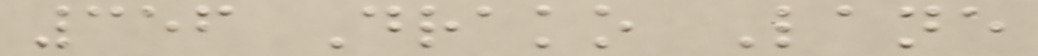356 Drako Lane
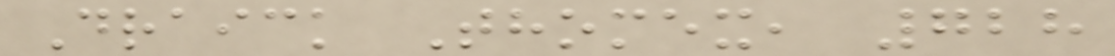Draick Thomex, 728
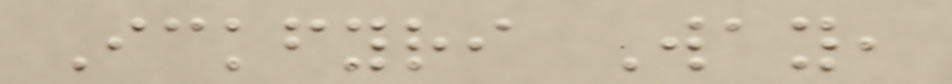Ickfyri Way,
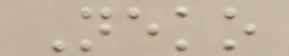Neko
